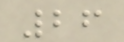26
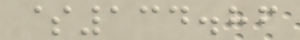$134.86
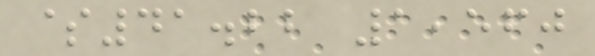$41.22 1,560
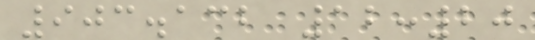903.132 12:20
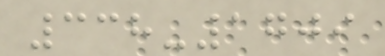338-1709
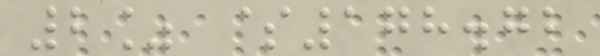2% $178.72
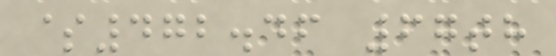$472.46 67th
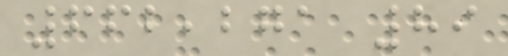662,271 89
